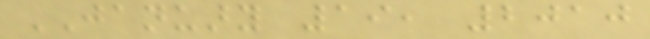JANUARY 19, 2010
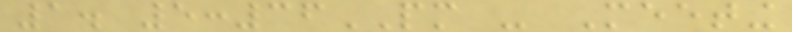1. 5:36PM - Meeting
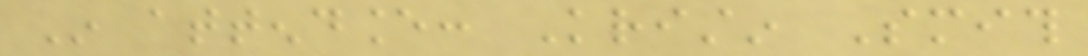In attendance: Kristin Smith
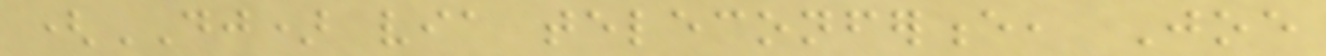(DJ) via teleconference, Joe
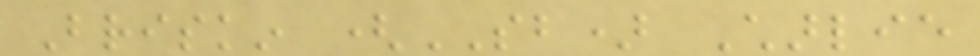Briskin (SB) Charlie
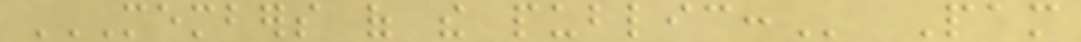MEMBERS OF THE PUBLIC: Pam
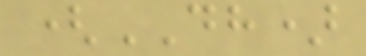(DH)
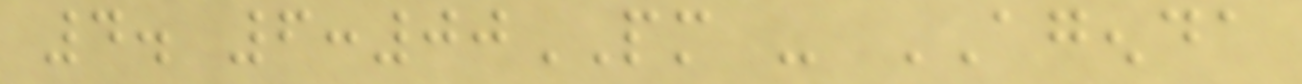4. 6:00PM - AGENDA
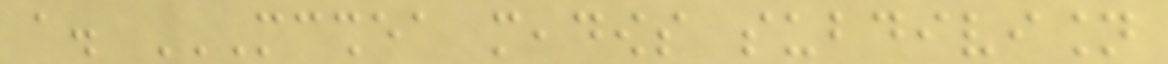a. MCSHEA MEADOWS SUBDIVISION
